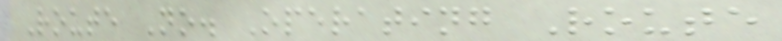Route No. Operating Route
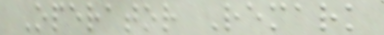Operator Remark
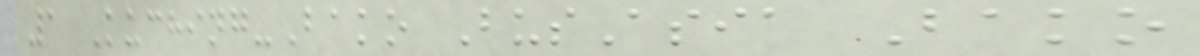1 Kuching-Bako BusAsia Bako
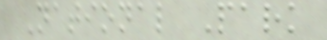National Park
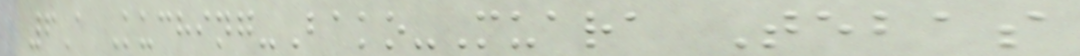6A Kuching-Bako-Muara Tebas
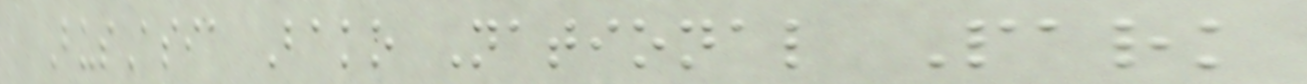BusAsia Bako National Park
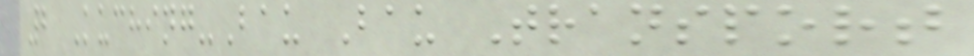2 Kuching-Bau Bau Transport
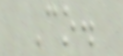Co.
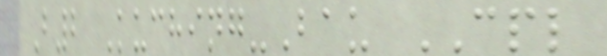B2 Kuching-Bau CPL
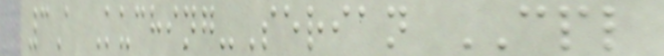3A Kuching-Serian CPL
